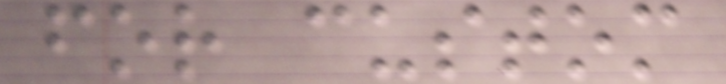for custom
